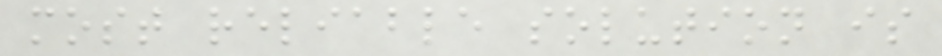most reliable solution is
